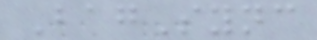BagSync
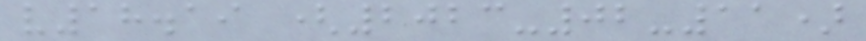v18.19 (2023-02-11)
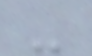-
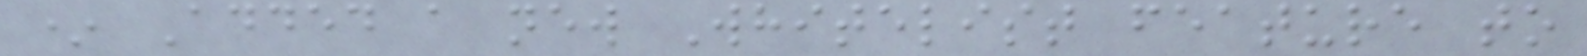* Added a new Whitelist feature to
